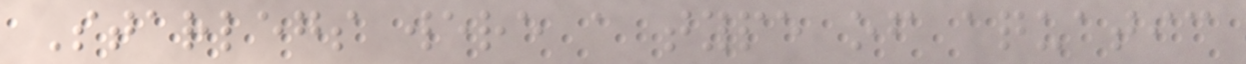Starlegs were a type of aquatic
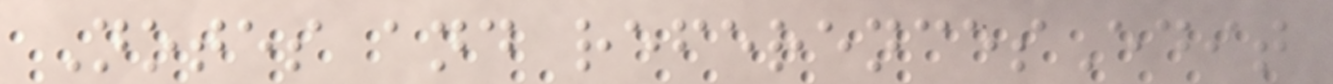Notes and referencesEdit
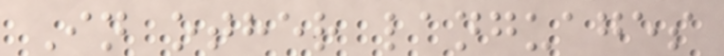In other languages
